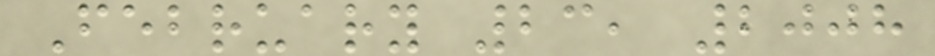February 23, 2008
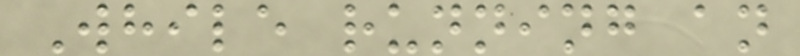While running an
